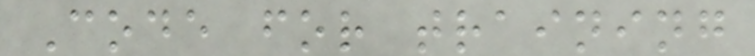Code for training
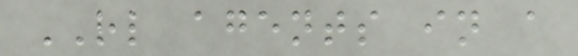RL agents in a
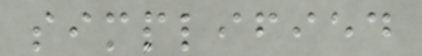simplified
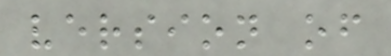version of
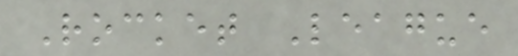Rocket League
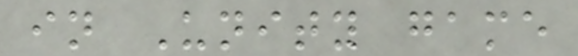in Unity game
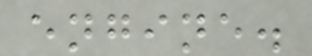engine.
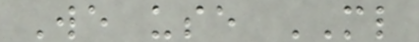We use ML
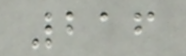216
